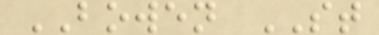BOWEN ST
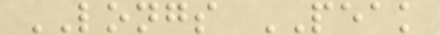LONGS PEAK
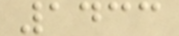1433
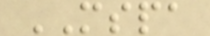MSPA
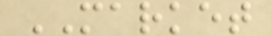MARKET
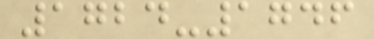1724-1746
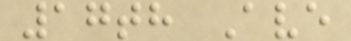17th Ave
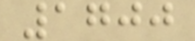1700
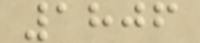1806
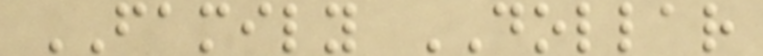FAMILY DOLLAR
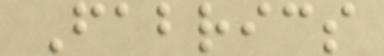Fabrics
